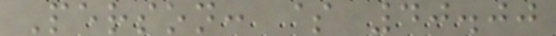Person: $ 40.00
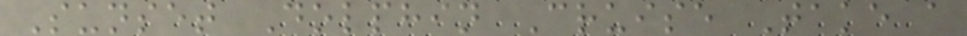Sunset Dolphin Cruise Take a
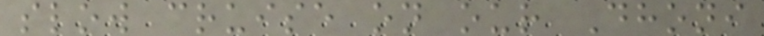slow cruise on our Dhoni
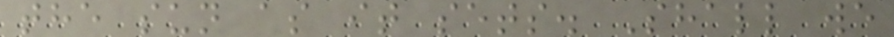the sun as it sets. Shall we
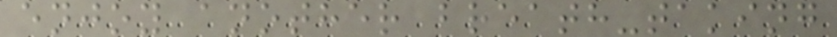enjoy another breath-taking
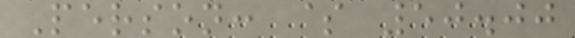Person: $ 50.00
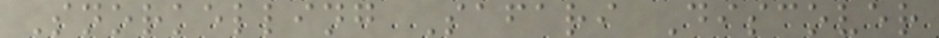Snorkelling Safari Discover
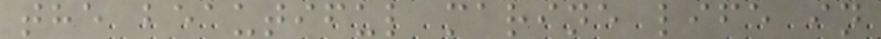the beautiful marine life in
